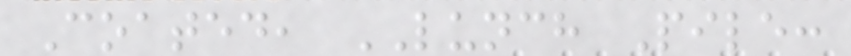Coated, LUNCH Pile:
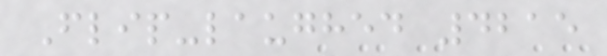Flip-laughed 4215
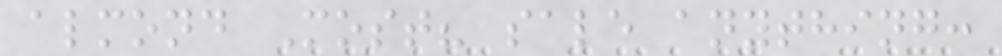almond Most? sale anything:
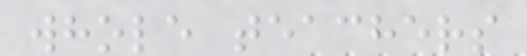whole teachers
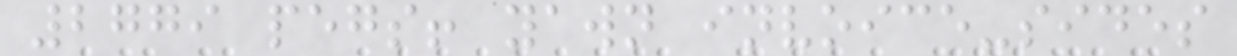2779 pegs! yawn invoice-sides
